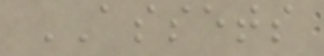ASSETS
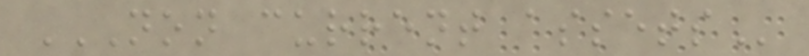NON CURRENT ASSETS
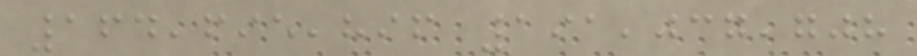164,695,896 191,037,708
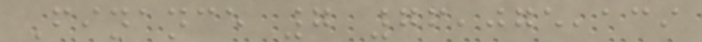Finance 7 76,075,139
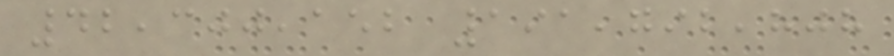42,300,152 191,792,808
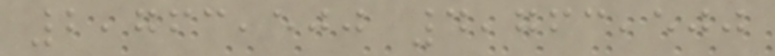2,763,500 4,763,500
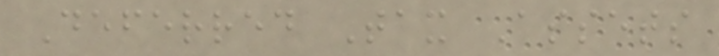Deferred Tax Assets
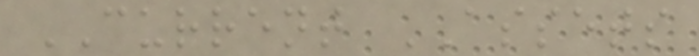CURRENT ASSETS
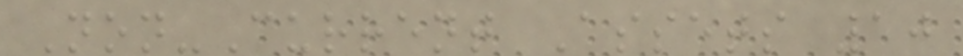Non-Current Assets 10
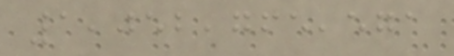1,052,765,571
